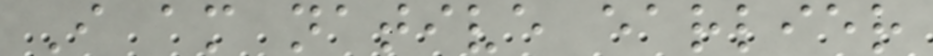I am native earlier
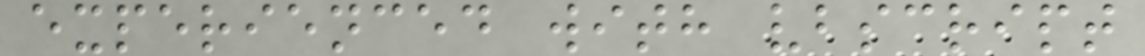experienced with vbscript
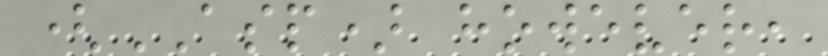(ASP) however,
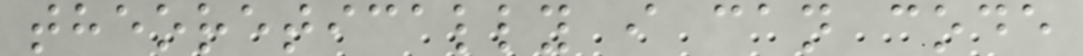theoretically i can code
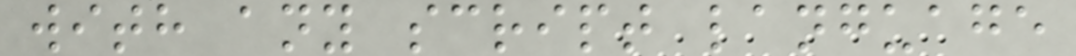with any script language
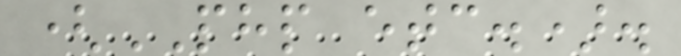(PHP etc.).
